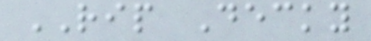RIP Decky
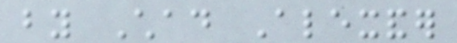by Chad Alexander
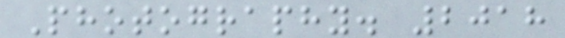Photography. 2018
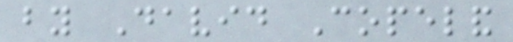by David Copeland
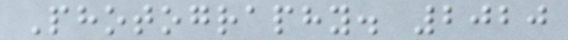Photography. 2020
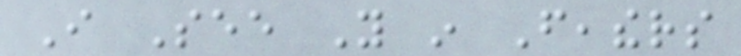I See You in Feathers
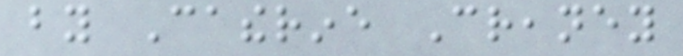by Catherine Creaney
